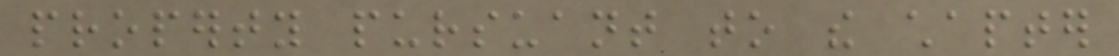property pursuant to the chapter
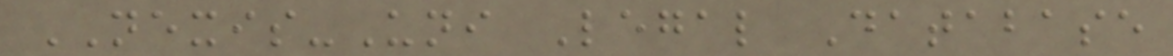NEXIS-Uni Legal Database
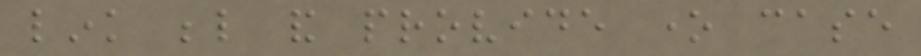link below and provide one case
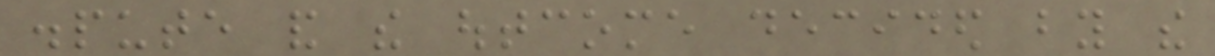dispute and the outcome decided by the
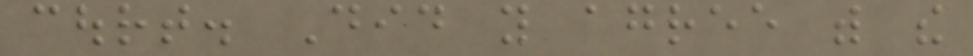court. Did you agree with the
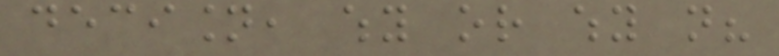decision, why or why not?
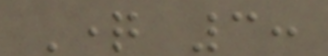Question 3:
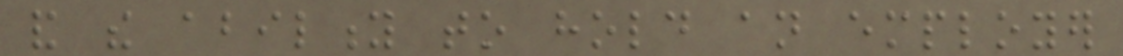and the ability to hold an employer
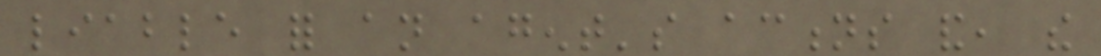liable for an agent's actions and, the
